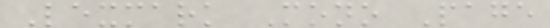Lexmark Mono Page
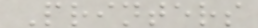Printers
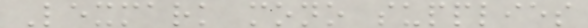Lexmark mono supplies
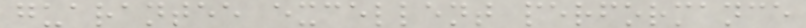guarantee excellent performance
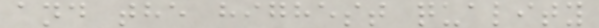and the highest quality
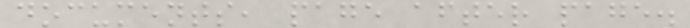documents, page after page.
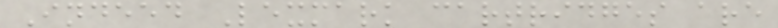Indeed Lexmark cartridges are
